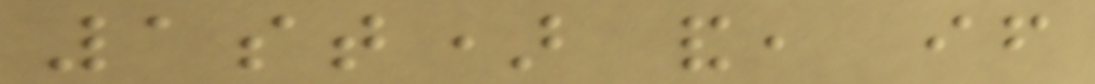1st) and, if
